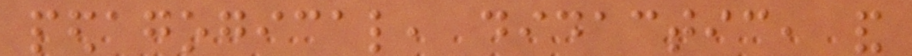pedagogical, didactic, and
